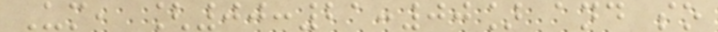Um, [00:21:00] and so
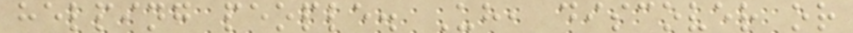helping people. Uh, discover or
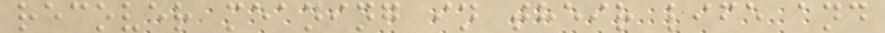recover meaning in their life and
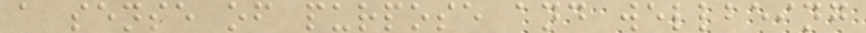a sense of purpose and wellbeing
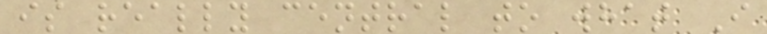is really central to what I
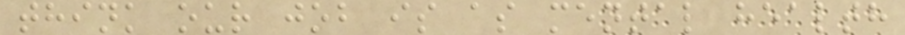think our job is as mental health
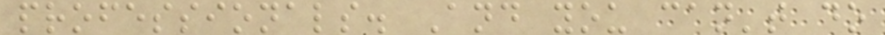professionals. And you can't do
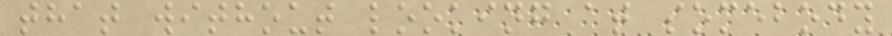that without looking at somebody
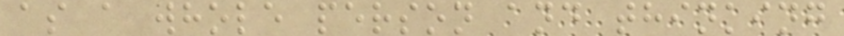as a whole person and thinking
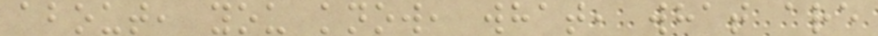about, you know, what, what are
